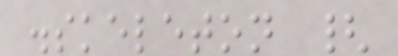.skeleton {
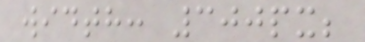width: 300px;
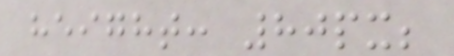height: 80px;
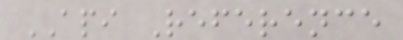API Reference
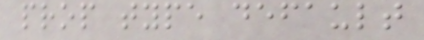prop type default
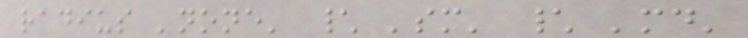radius 'none' \ 'sm' \ 'md'
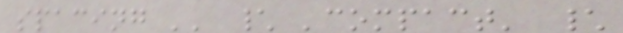spacing '' \ 'compact' \
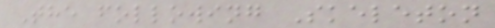The following Skeleton
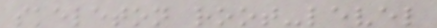skeleton root-level
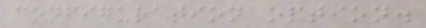configuration option.
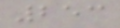253
